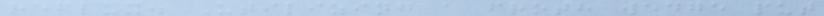reflux. Utilizing a froth wedge put
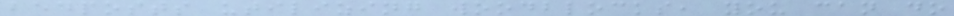bedposts utilizing woodblocks, you can do
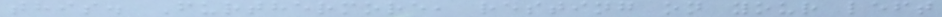this. Furthermore, resting on your left
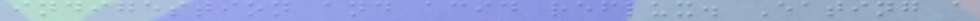indigestion and acid reflux. Eating a
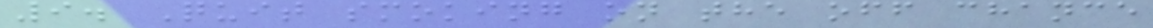9. Quit smoking on the off chance
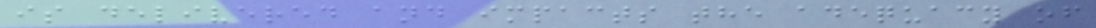is delivered and impacts the adequacy of
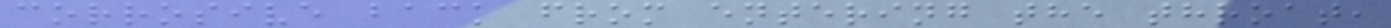corrosive back from entering the throat,
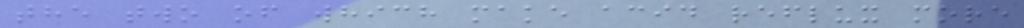the two of which make acid reflux more
